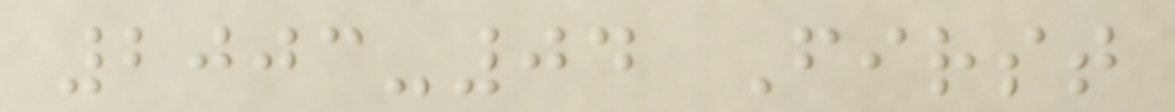2003-04 First
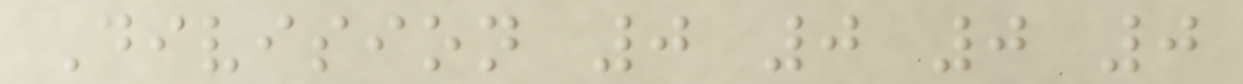Division 0 0 0 0
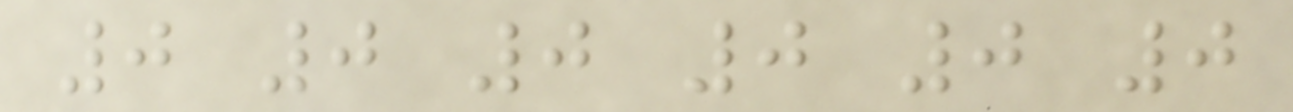0 0 0 0 0 0
